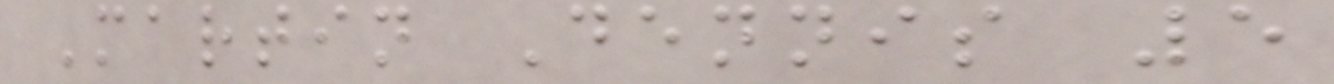Martin Dennis 5
